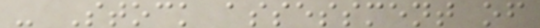- Stock assessment of
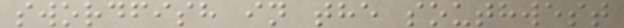swordfish in the southwest
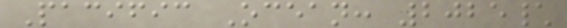Pacific Ocean: 2025\
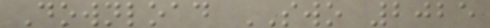Download SWO 2025
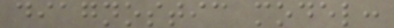diagnostic model:
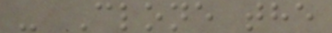- Clone the
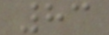83
